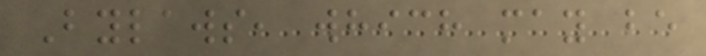Bylaws, which may be
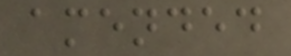amended
